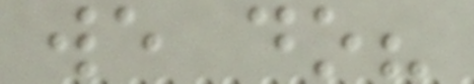we do?
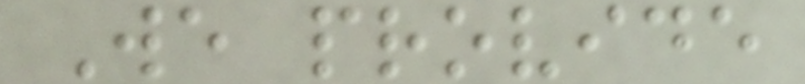We provide
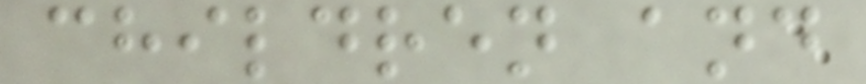children and
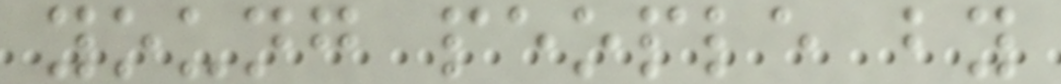young people by
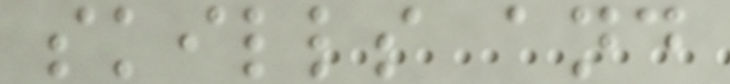skills and
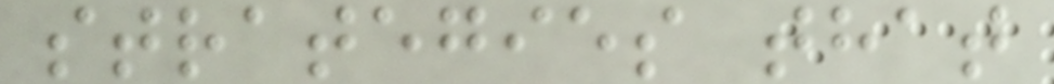strategies that
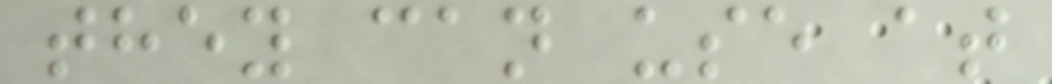they can use at
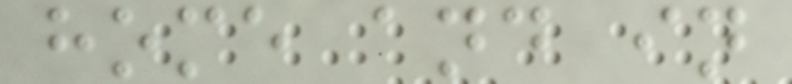home and in
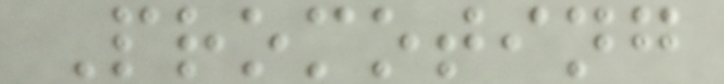Promoting
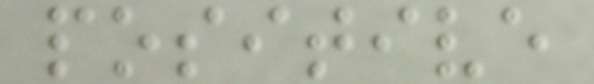positive
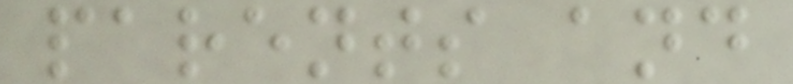parents and
